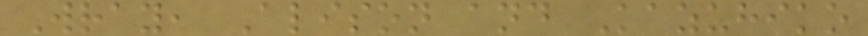Wray, Alison and Kazuhiko
